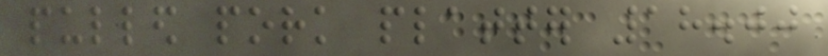pulled pork platter 18.00
